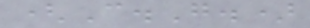(C.G.)
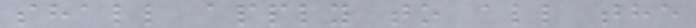shall apply to all the
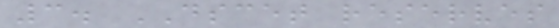3. DSCET reserves
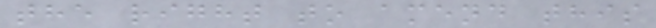the right to amend this
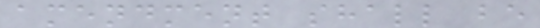amendment shall be
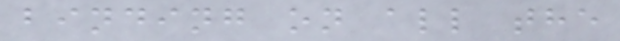binding on all the
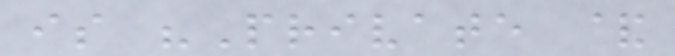is "Private &
